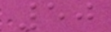50
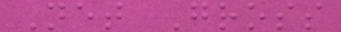Net Gross
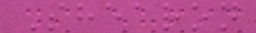Shearon
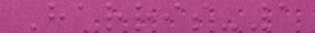Harris-1
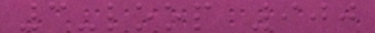3-loop 900
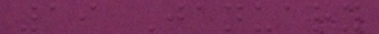19 January
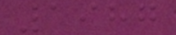1987
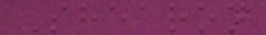Shearon
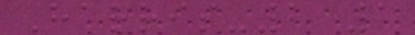Harris-2 1
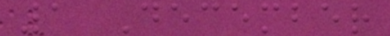1 December
